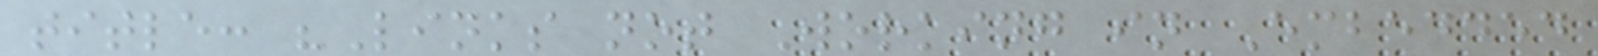title: "Links not Working in Embedded
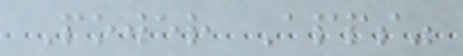Power Apps"
